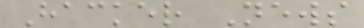Hacker News
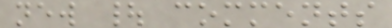new | comments
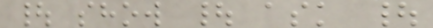| show | ask |
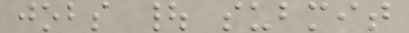jobs | submit
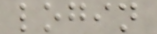login
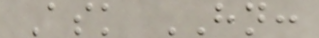Ask HN:
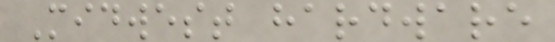Midwest hardware
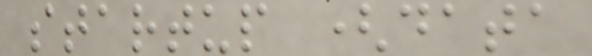startup (data
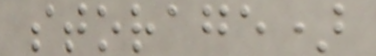storage)
